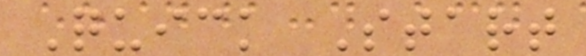Quick Start
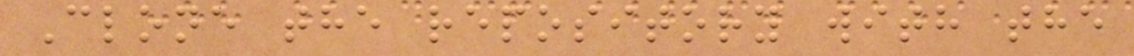Clone the repository with the
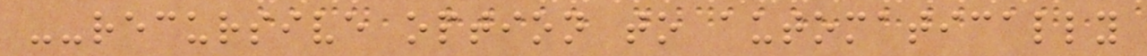--recursive option to automatically
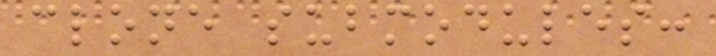clone submodules:
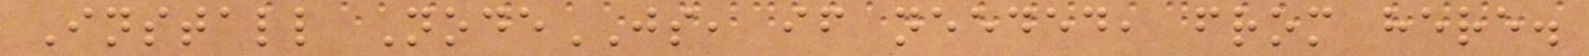Install NodeJS, if needed, from here.
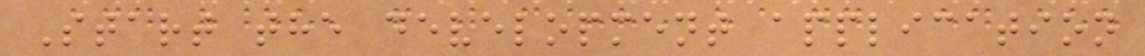Start the development application
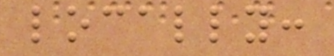locally:
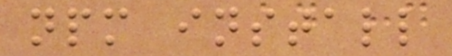npm install
